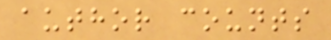author counts
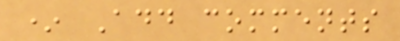* Add comments
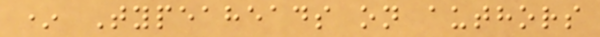* Typeaheads on authors
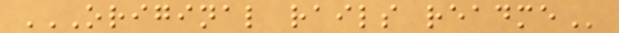ORIGINAL RAILS README
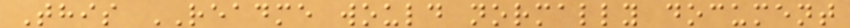This README would normally document
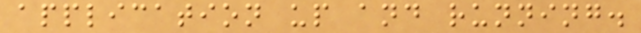application up and running.
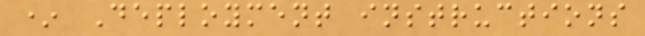* Deployment instructions
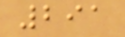291
